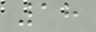18
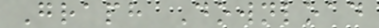Graph Download
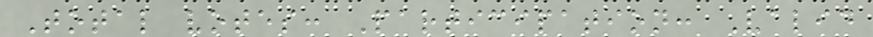Total votes: Participation: Valid
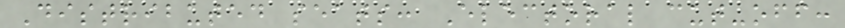Distributed seats: Electoral cut-off:
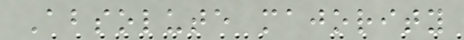Absolute majority
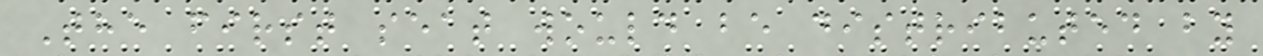The first seat would be distributed by
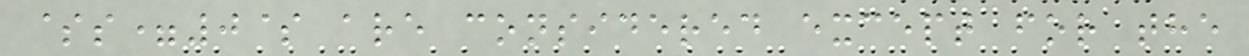$s=0$ are considered except for the
